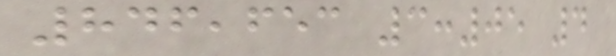846,653 3:05 4
